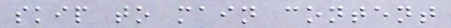skip to main content
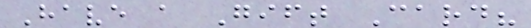Have a Gift Card?
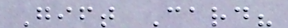Gift Card?
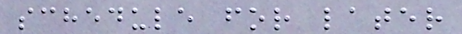schedule for later
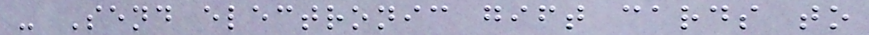- Send electronic gift cards to
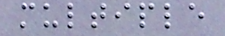multiple
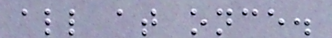all at once.
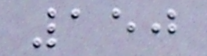150
